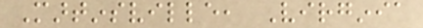Martinsville, Virginia
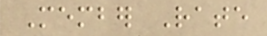Member Rate
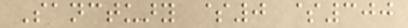Sanctuary $0 $300
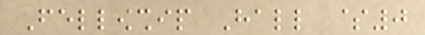Fellowship Hall $0
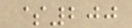$200
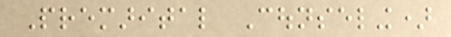Premarital Counseling)
